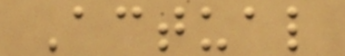Actual
